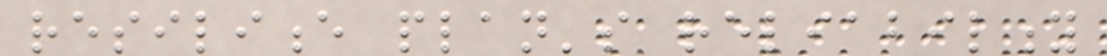resilience plan's reliability
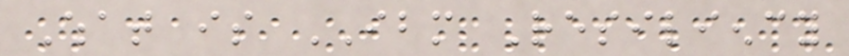What is IBM Resiliency
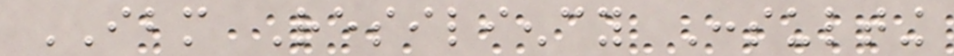IBM Resiliency Consulting
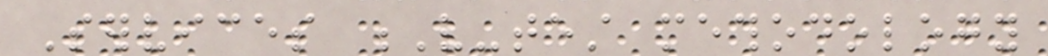Services V-test methodology
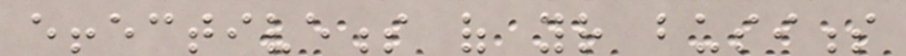effectiveness of your business
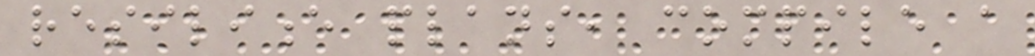resilience plans, compile a
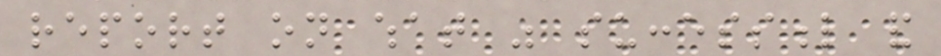report on what was successful and
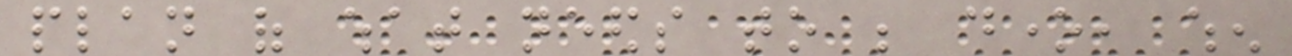plan of what needs to be done, when
